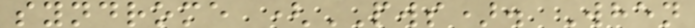syndrome (PWS). When
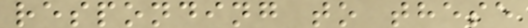responding to these
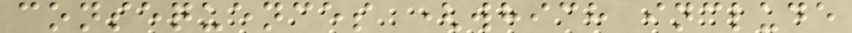consequences (which include
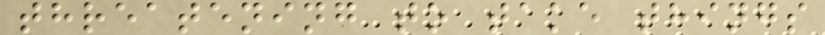threatening to take things
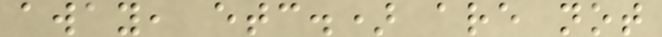away, etc.) are not
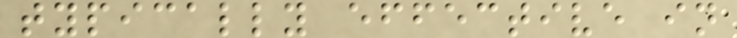typically effective in
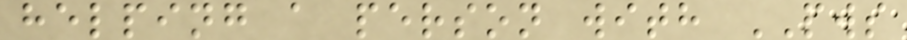helping a person with PWS
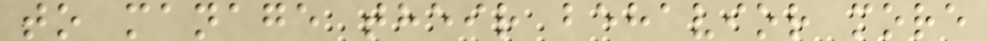to manage their behavior more
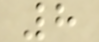8
